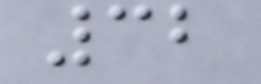32
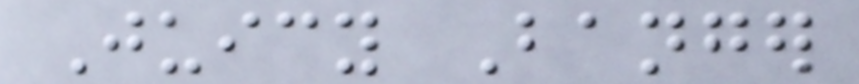Juicy Banger
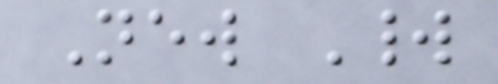New World
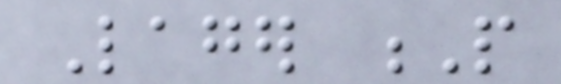Lager P
